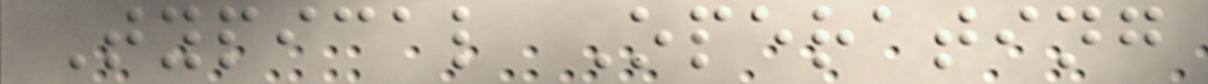Typical Operating
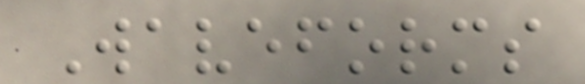Waveforms
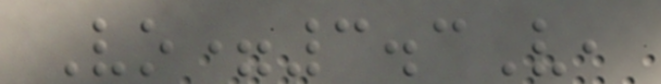Vo=3.3V,
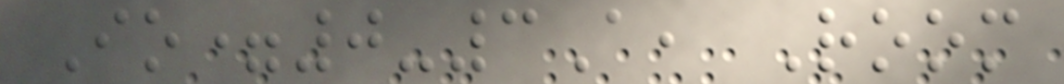Io=0-3A, Room
